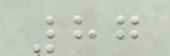87
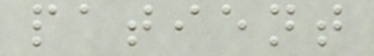patient
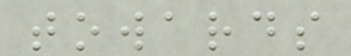towards
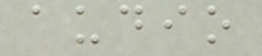audio
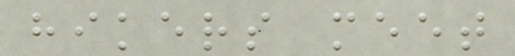hikers meet
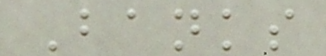Banks
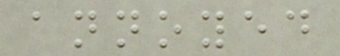annoyed
